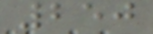250
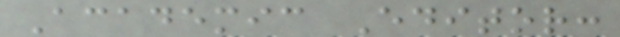Academic Editor:
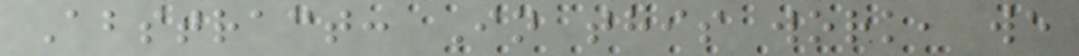Abstract: In this work, we
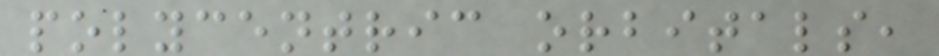polycentric orbitals,
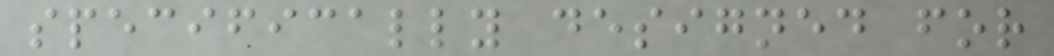specifically designed for
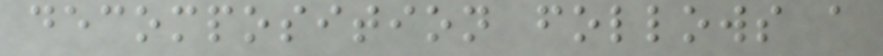decomposition follows a
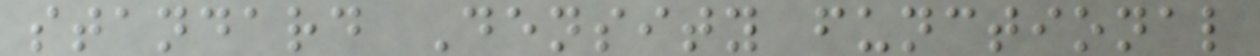standard Density functional
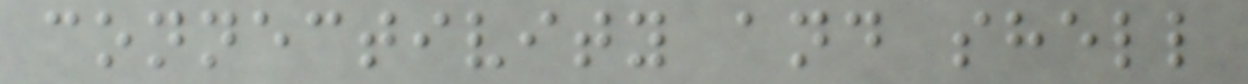connectivity and shell
